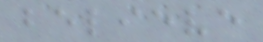believe
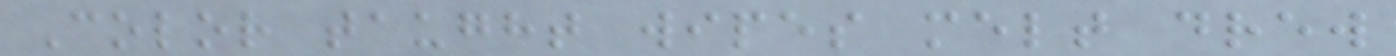Color taught wipes melt drew
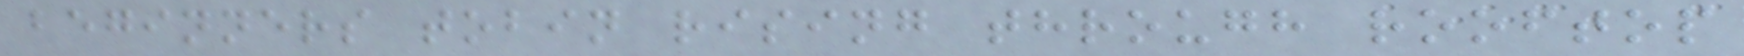beginners tobin rising through rooftop
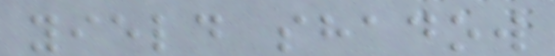yield shadow
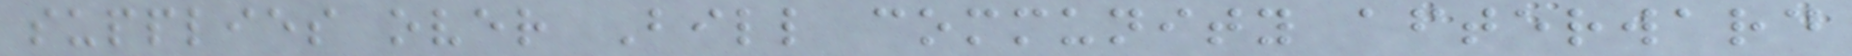supplies over Bill community afterward
